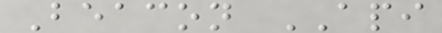Beacon API
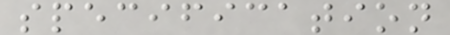specification
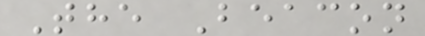The Beacon
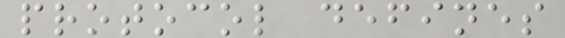protocol defines
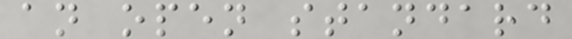an open standard
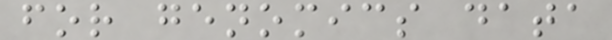for genomics data
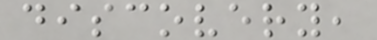discovery,
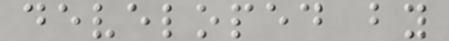developed by
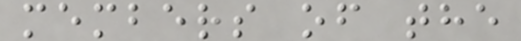members of the
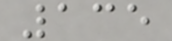135
